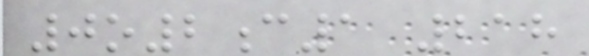0o2c1 218
